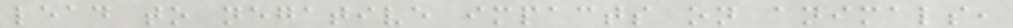lead to negative impacts on animals,
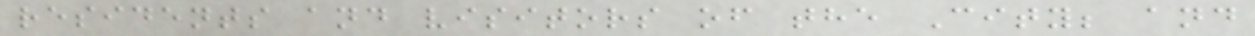residents and visitors of the City; and
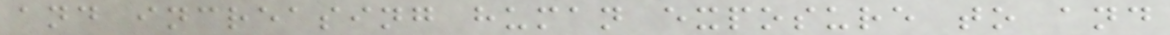and increasing human exposure to and
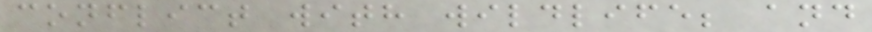conflict with wildlife; and
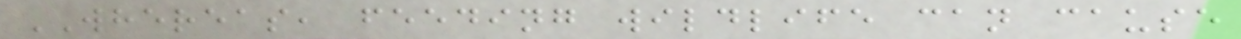WHEREAS, feeding wildlife can cause
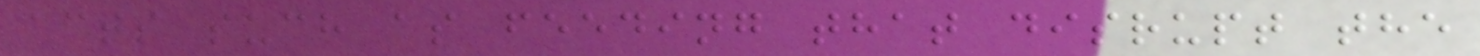acts such as feeding that disrupt the
